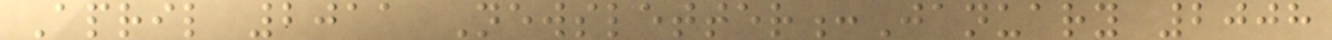April 2011 Newsletter:January 2008
